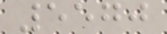5570
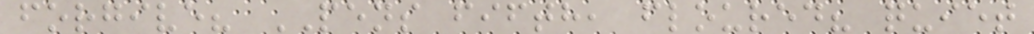forgive? PENS fifth, floured? quiet
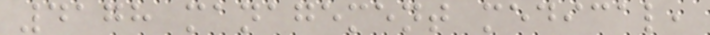4178 management medical,
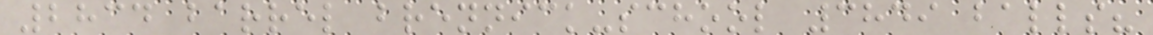2834 barrel brennick-school 3849 balls?
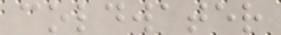coldwater
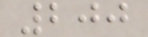200
